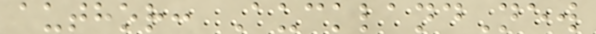author: AucklandNew
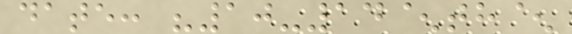date: "10-14^th^
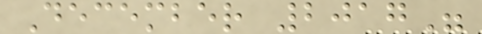December 2017"
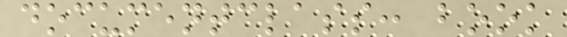documentclass: book
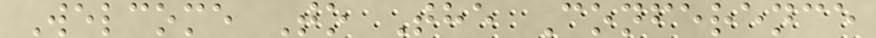Welcome To The Conference
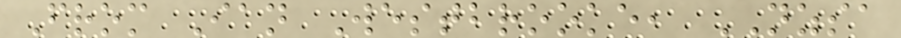From Ian Westbrooke, NZSA
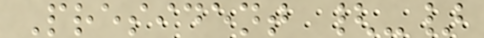President {-}
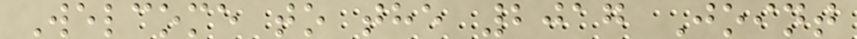Welcome to the 2017 Joint
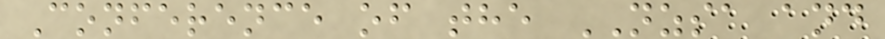Conference of the NZSA and
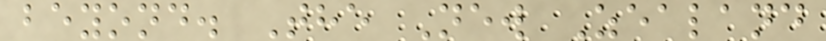beyond. The New Zealand
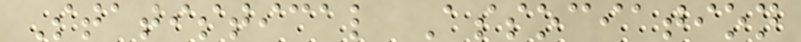Statistical Association
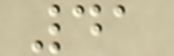41
